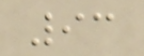93
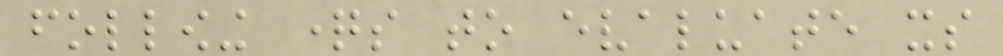following questions to evaluate its
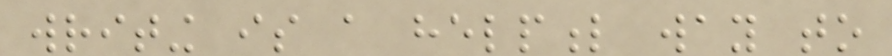writing is a helpful way to
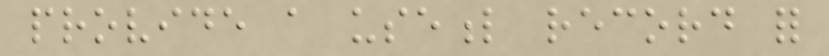provide a useful record for
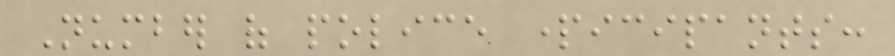Number of police participants:
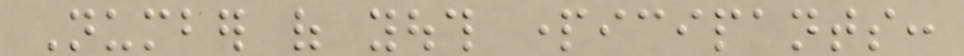Number of youth participants:
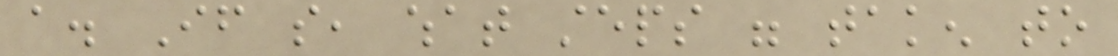a. If so, what steps were taken to
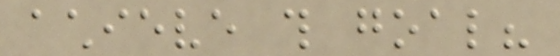achieve this goal?
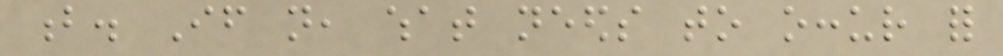b. If not, what needs to occur for
